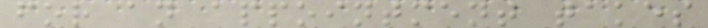for an appointment takes
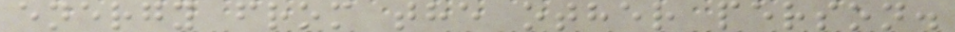energy from the other person.
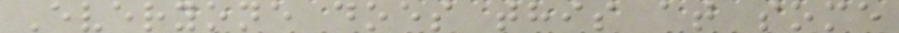Everyone does this at some
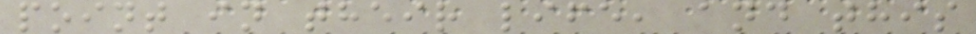point in their life, and this
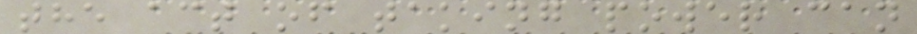the act of taking power can
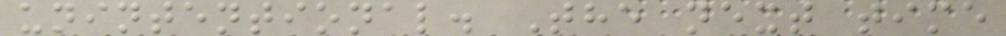unintentional. The next time
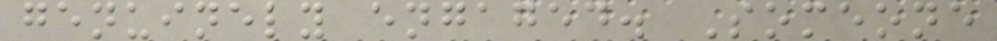genuinely engaged. Someone
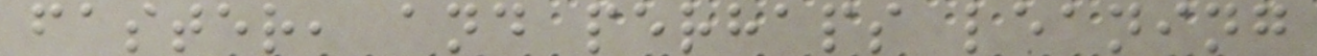faster, and perhaps leaning
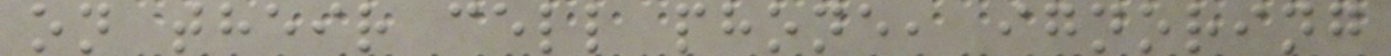on their cell phone, ignoring
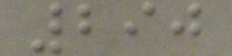290
